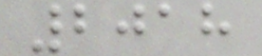2018
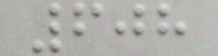608
